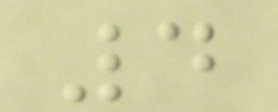4
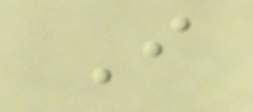I
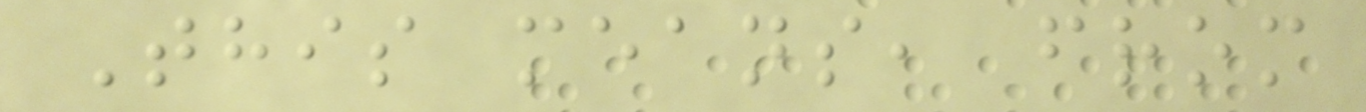This means, from
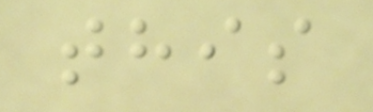this
